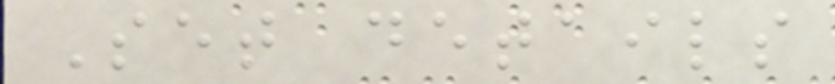Set details
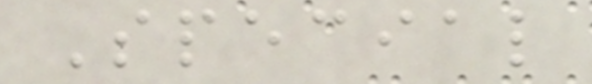Special
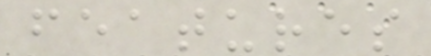features
